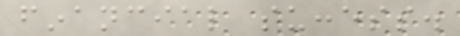financial success.
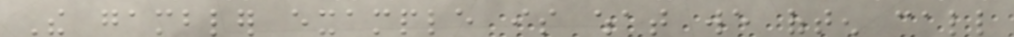The gambler example is what we often call
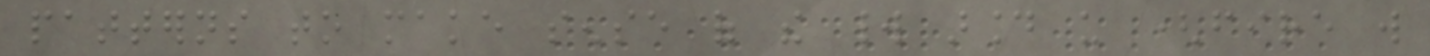patterns to make sense of the world around us (fire will
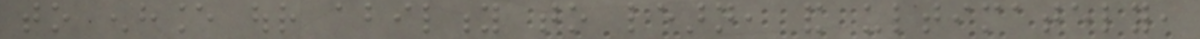to enhance our ability to learn, and ultimately,
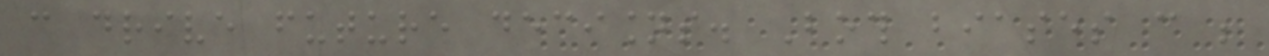can drive future decisions. Both biases can be
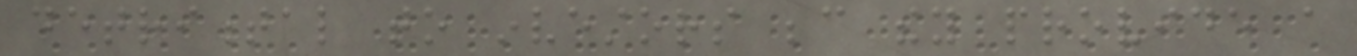detrimental to investors because they provide a
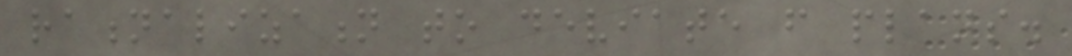rationalization to deviate from plans.
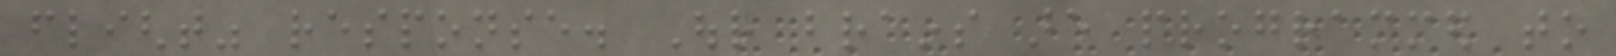flight" response. Our brains are programmed to
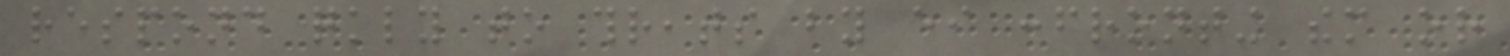respond quickly to threats by either confronting them or
